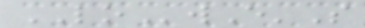LOwE'S
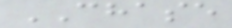CHASE
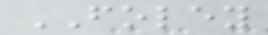FOLEY
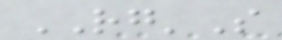RG'S
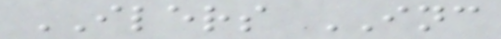ILERS INC
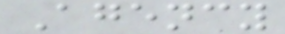Agency
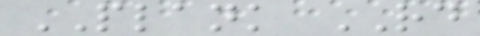PLANK RD
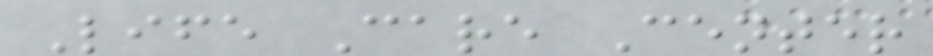Life Care Center
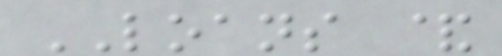LOANS &
